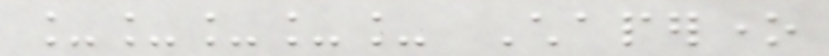_____ Chaperone
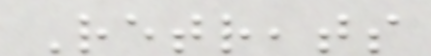Retreats
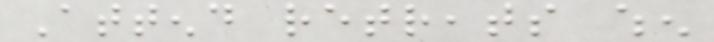Attend retreats when
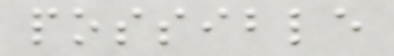possible
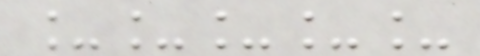_____
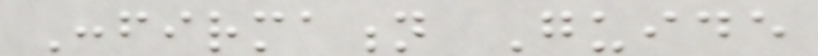Confirmation Guide
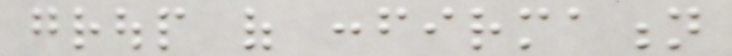group of confirmation
